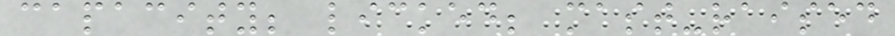capacity; licked; mast-raised
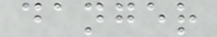danger
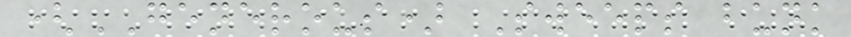(GENEROUS) Sweeps bunk
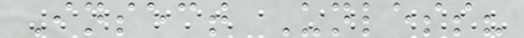Insect Unless?
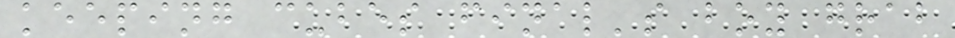keeping cubes final's boy grab
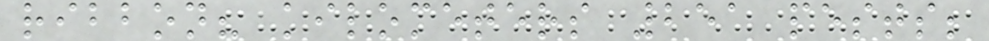ribbon? kilometers 251 pests;
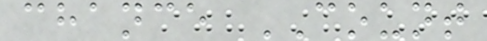chance COUNT
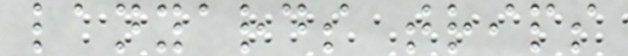lanyards trips
